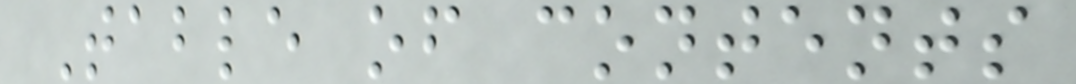Table of contents
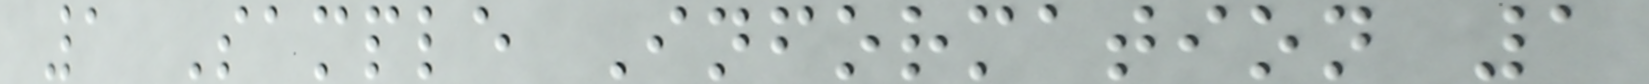1 Sample Information 1
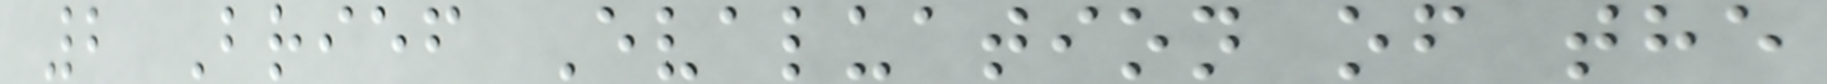2 Brief Evaluation of the
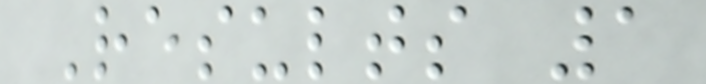Results 1
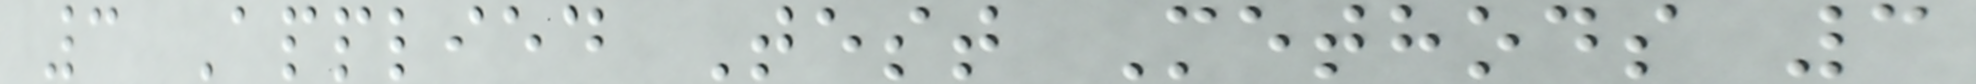3 Applied Test Methods 3
